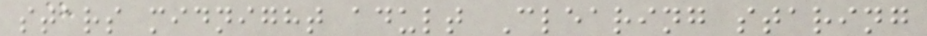stars midnight adult Clearing staring
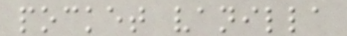pocket vanilla
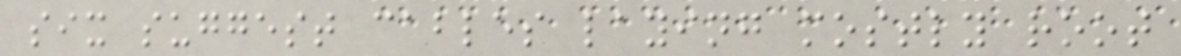six suggest cables laying mostly root
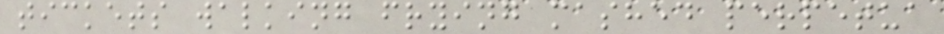tickets walking frying mashed perpetua
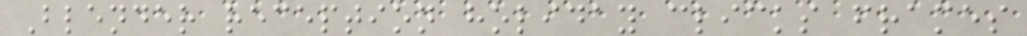Blender reception holiday clicks frames
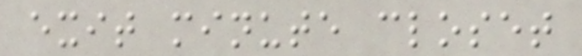exit minute closet
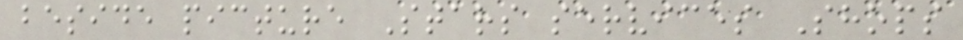beside picture Stars services Shops
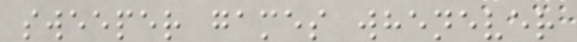sweeper games whenever
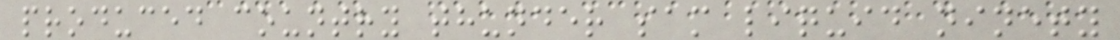produced country thunder sam liquid ninety
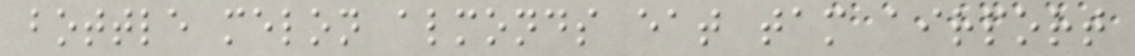bottle melon almonds eat tam airport
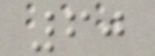60
